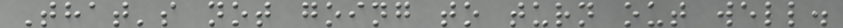That's not going to turn out well.
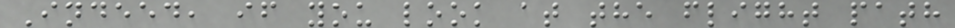Indeed, if you look at the flight path
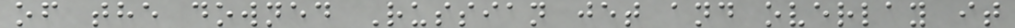of the downed Russian jet and overlay it
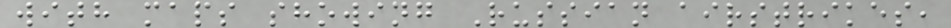with maps showing Russian airstrikes,
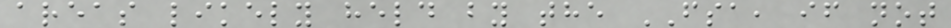areas likely held by the FSA, if not
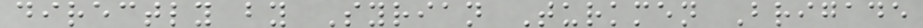directly by Syrian Turkmen Brigade
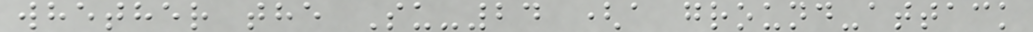whether the Su-24 (a ground-attack
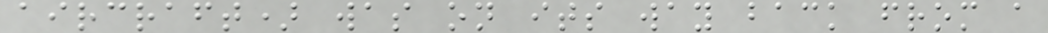aircraft) was on its way back from a
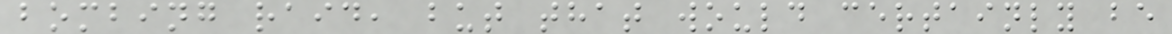bombing raid, but that would certainly be
